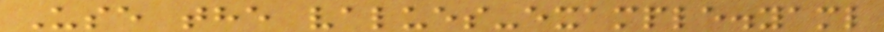Use the values-example.yaml
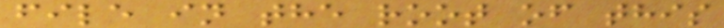file in the root of this
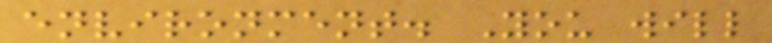environment. You will
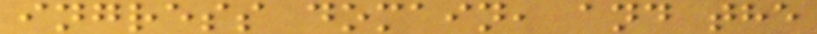ingress domain, and the
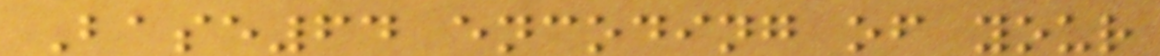Base64 encoding of your
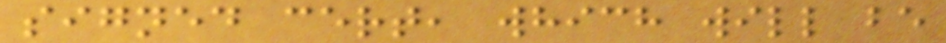signed cert, which will be
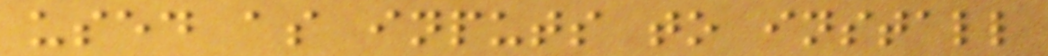used as inputs to install
